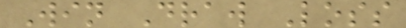Win Draw Loss
